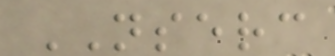NSERC
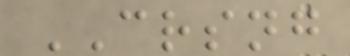CRSNG
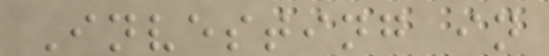Investing in
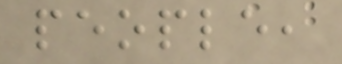people,
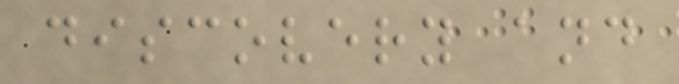discovery and
